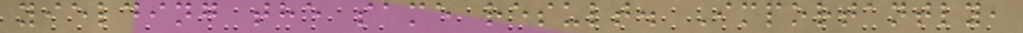yielding the same result. Importantly,
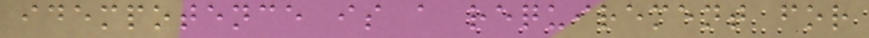idempotence is a requirement for
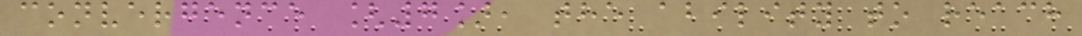convergence [7], the ability to reach
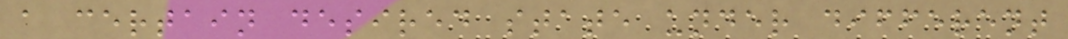a certain desired state under different
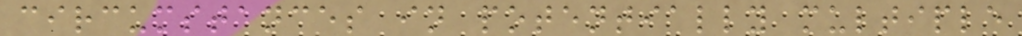circumstances in potentially multiple
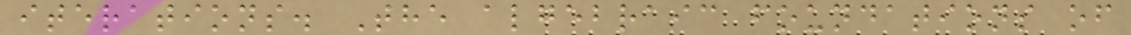iterations. The algebraic foundations of
